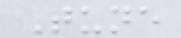Tune
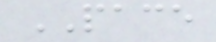PACE
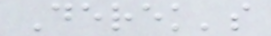Derek's
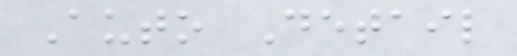Auto Detail
